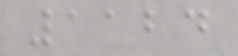1124
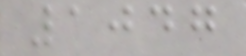1047
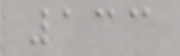133
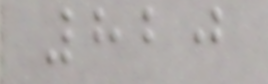820
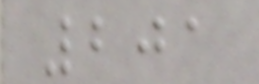201
